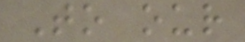To our
